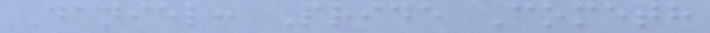Daniel: Pride Cometh
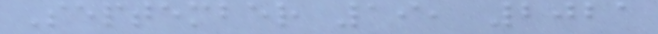September 19, 2021
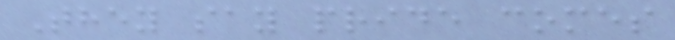They say pride comes
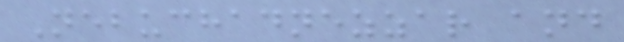Nebuchadnezzar and
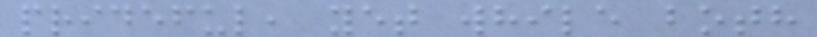prideful, yet while both
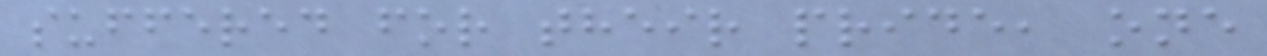suffered for their pride, one
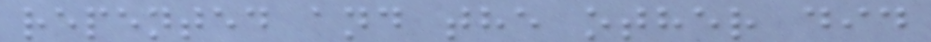repented and the other did
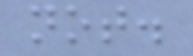not.
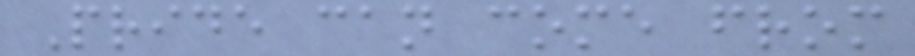Pride can come from
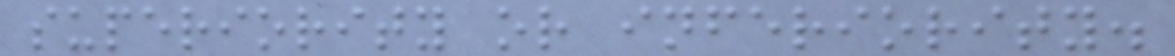superiority or inferiority.
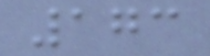173
